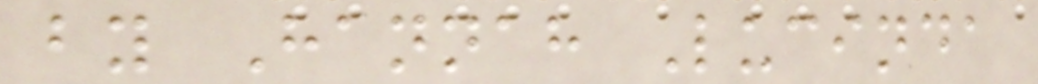by Hannah Lucinda
